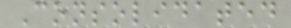Consolidated
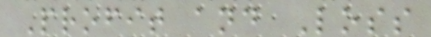Profit and Loss
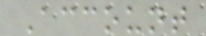Account
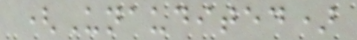(Unaudited)
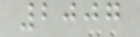2007
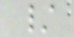/
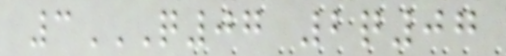3Q07 2Q07
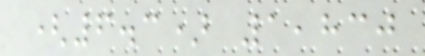(6.3) 1,830
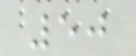50
